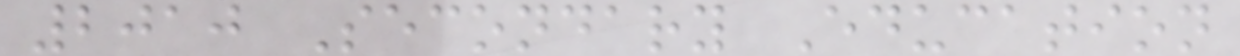2010 Secondary Education
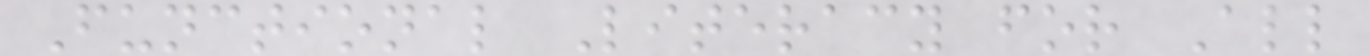Functional Literacy for All
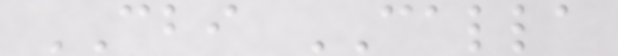CBI CALLA
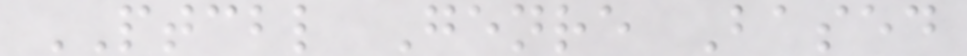PTCBL Genre Based
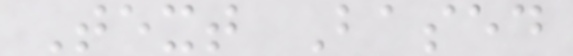Text Based
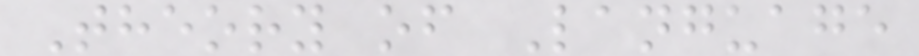Theory of Language
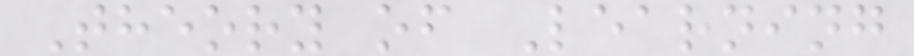Theory of Learning
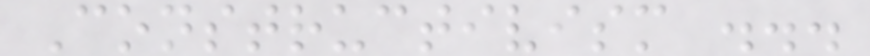Constructivism ...
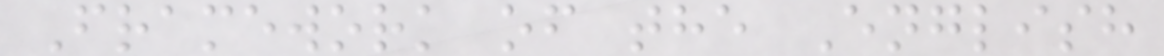Framework of the English
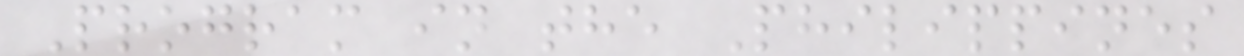Program in the Philippines
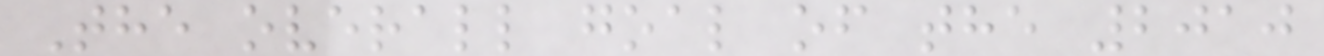The overall goal of the 2010
